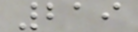219
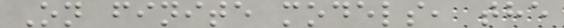On finite models, the
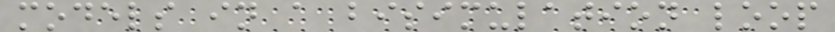models in a bisimulation loop
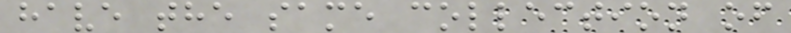have the same collection of
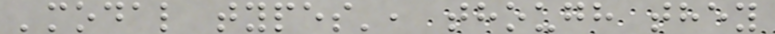'modal types', though they
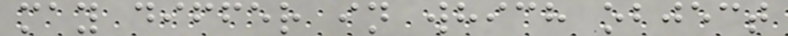may differ in which object
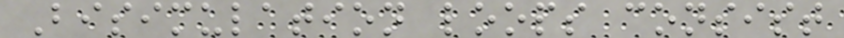Bisimulation loops consist
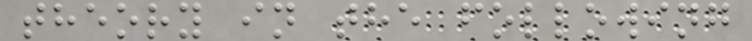theory in the following
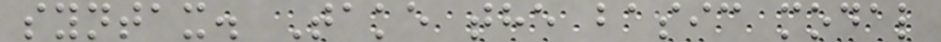syntax. Take the basic modal
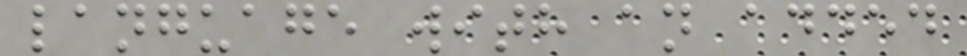language with an added
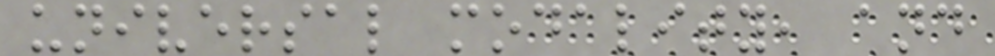universal modality, and
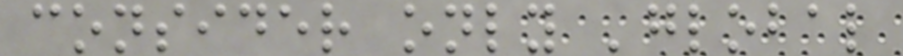consider only 'global
